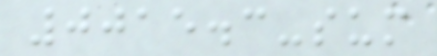0015.3-sum
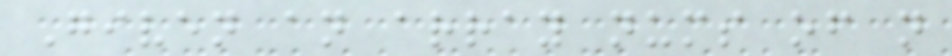Given an array nums of n
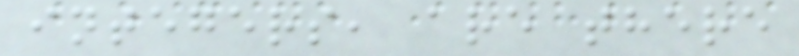integers, are there
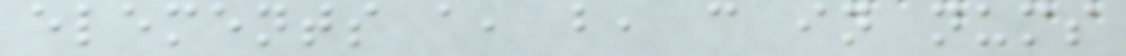elements a, b, c in nums
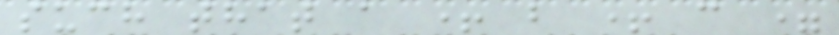such that a + b + c =
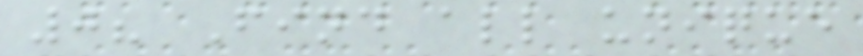0? Find all unique
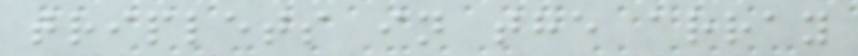triplets in the array
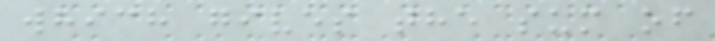which gives the sum of
